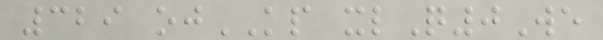329 ojKP xlQ0We
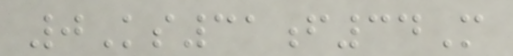0Ks31f34M
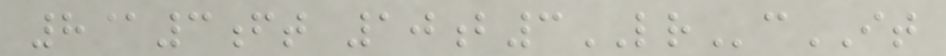8@3ft 10b3LRcIT
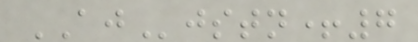AJjstn+7
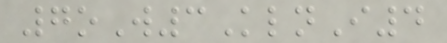7oW3KlnI4
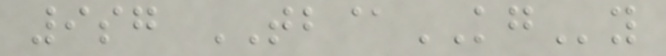9sg TB@KGy
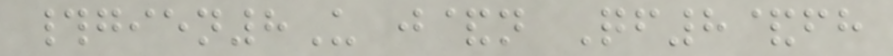#gien8U j&n Qf8&fh
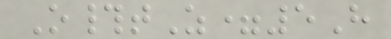O#tZ=5H
